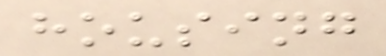housing
